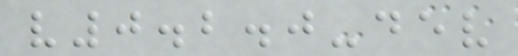v0.2.0-dev
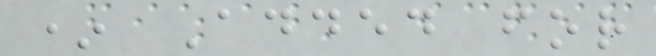* Added for
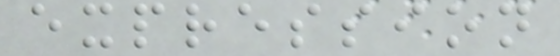expression
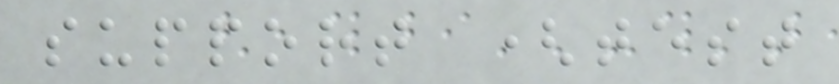support (test
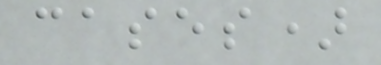cases)
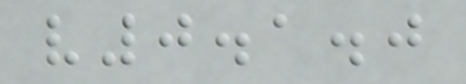v0.1.0
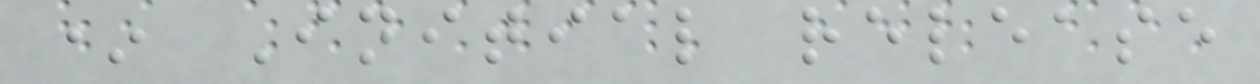* Initial release
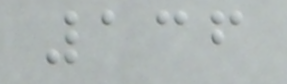136
